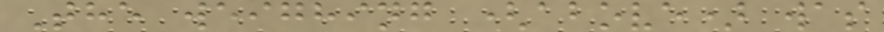The weighing (above) was
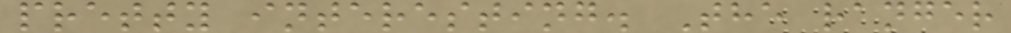pretty interesting. The ranger
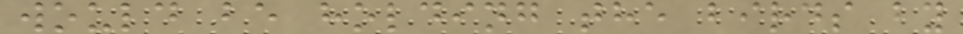would be holding the birds by
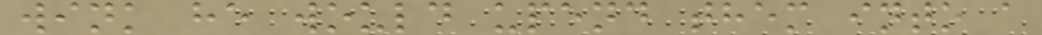wink he would upend them into a
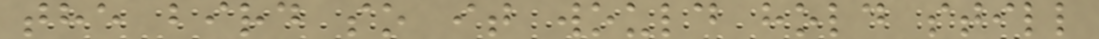the bird so it would hold still
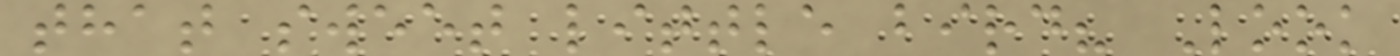that sweet little bird? Look
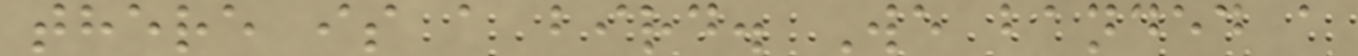there is a bird. We banded a
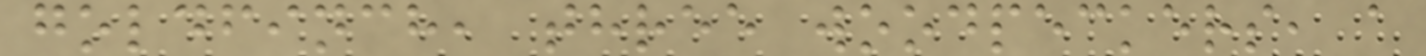goldfinch, three woodpeckers, a
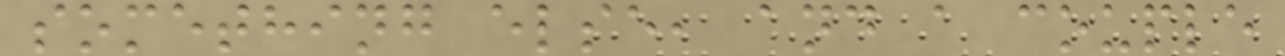something else, and a couple
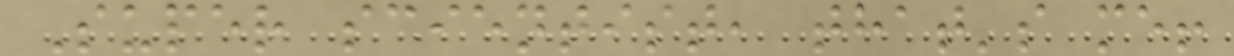Super scientist, that's me!
